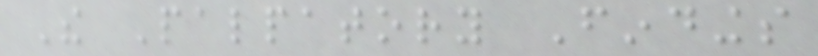The Palpatory Findings
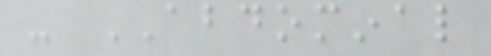- ABDOMINAL
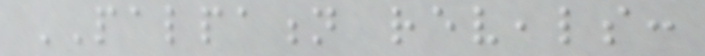PALPATION reveals:
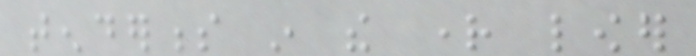tenderness in the right lower
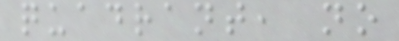quadrant, no
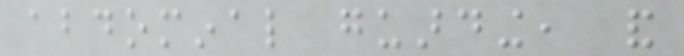abdominal guarding, and
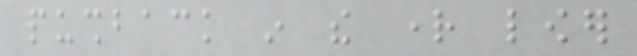pushback in the right lower
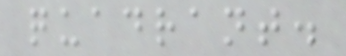quadrant.
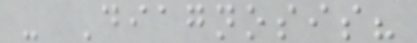- Diagnosis?
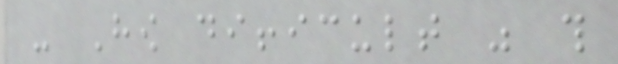- How difficult was this
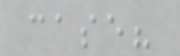case?
